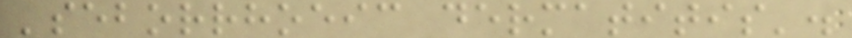'seborrhoeic dermatitis'.
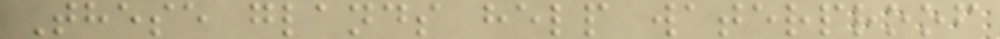These glands help waterproof
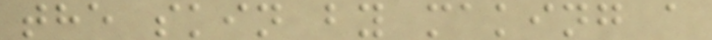the skin by making a
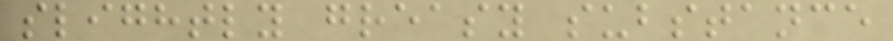slightly greasy substance
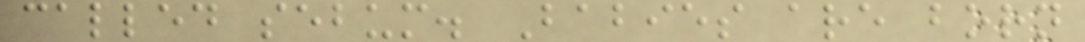called sebum. Babies are born
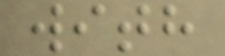with
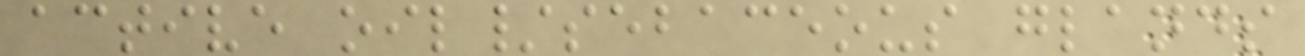active oil/sebaceous glands
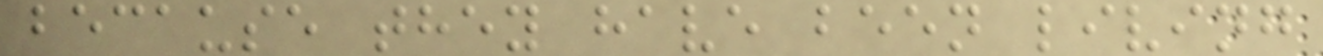because they have been living
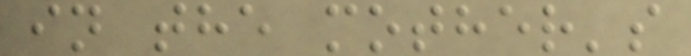in the mother's
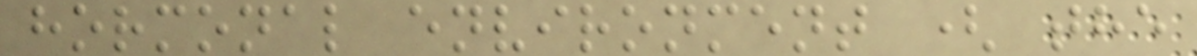hormonal environment ( the
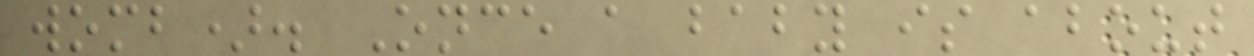womb). Once a baby is about
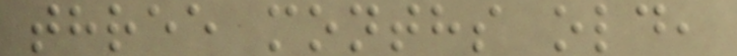three months old,
